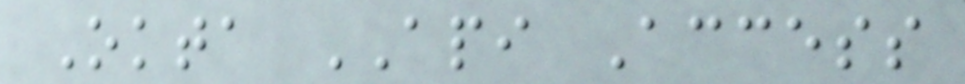Okta API Access
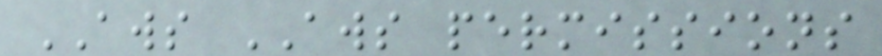AWS AWS permissions
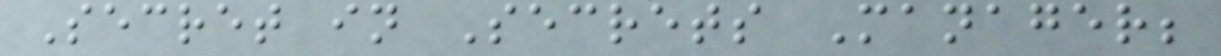Secret in Secrets Manager;
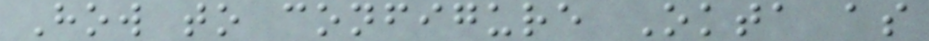How to configure Okta as
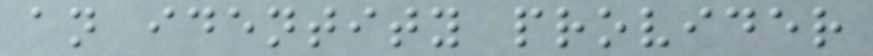an identity provider
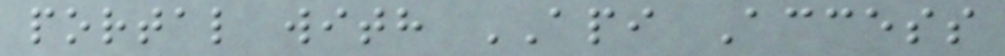portal with API Access
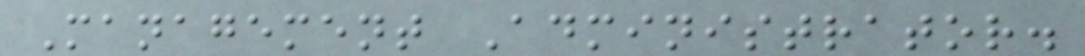Management Administrator.
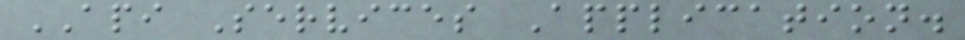API Services Application.
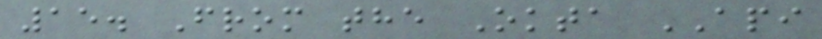15. From the Okta API
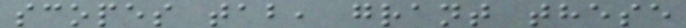scopes tab, grant these
